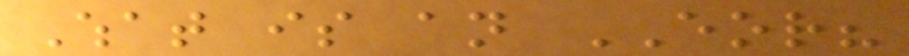What is an EOR?
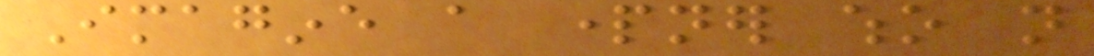Imagine a partner who not
